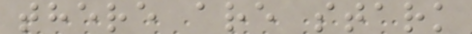there are stark
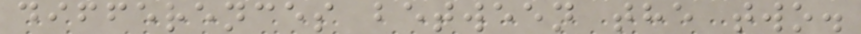differences between the two.
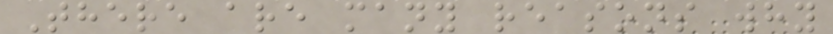There are many reasons why
